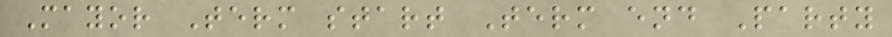Mayor Term start Term end Party
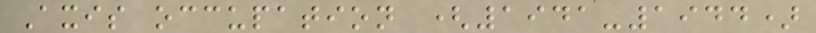Axis occupation (1941-1944)
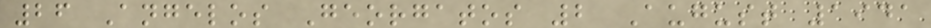26 Angelos Georgatos 2 August 1941
